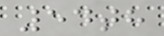54th
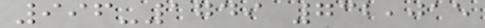996-1749 732,015
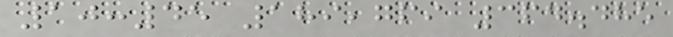10:45 189,769 364.485
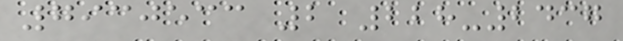7930533 2 228-2437
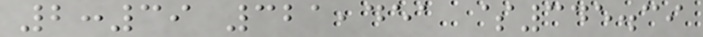2:39 321,451 $345.39
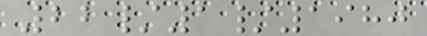22/1/1980
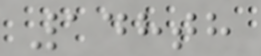148th
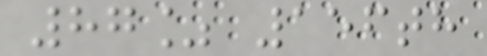87% 156th
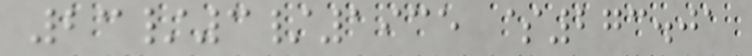23/3/1935 $273.01
